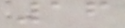16
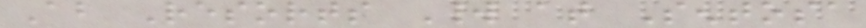About Resorts World at Sentosa
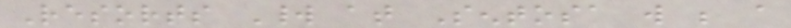Resorts World at Sentosa will be a
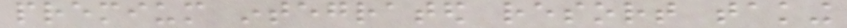premium integrated resort taking
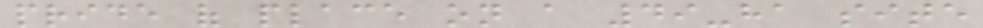pride of place on a 49-ha site
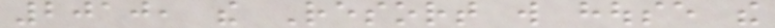2010, the Resort will house the
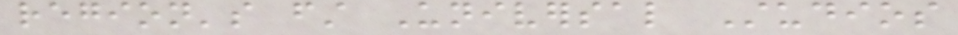region's first Universal Studios
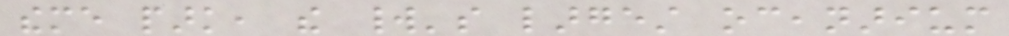theme park, the world's largest oceanarium
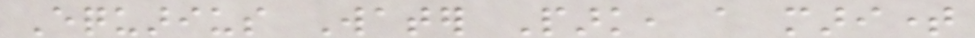Equarius Water Park, a maritime
